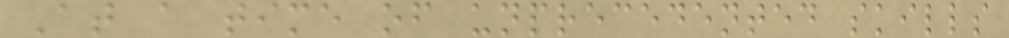At a time of unprecedented skills
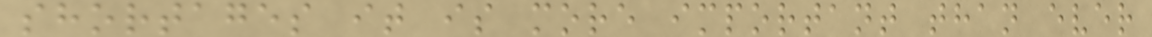shortages it is more important than ever
